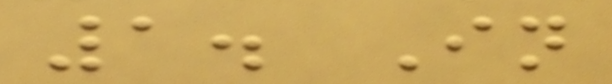1. In
